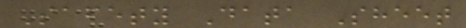Safety Data Sheet
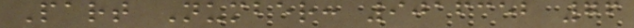Part Number: 9016352 76
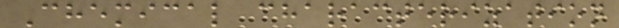Chemical characterization
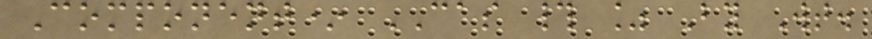Component* CAS # % By Wt.
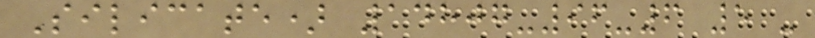Silicate) 14807-96-6 5 -
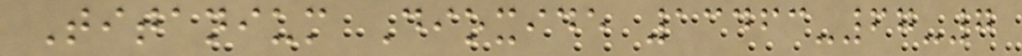Titanium Dioxide 13463-67-7
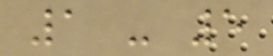1 - 5
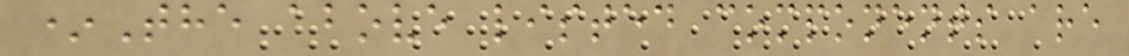*The above listed components are
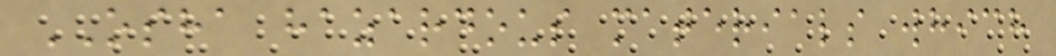OSHA hazardous materials which
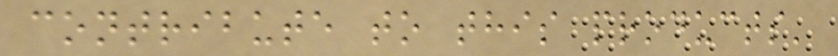contribute to this products'
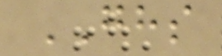GHS
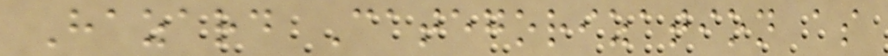Hazard Categorization as
